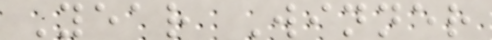Year Winner
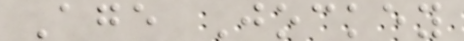Age Jockey
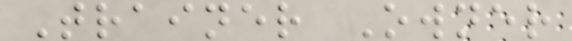Trainer Owner
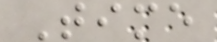Time
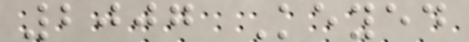2007 Keyed
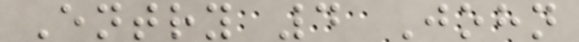Entry 4 John
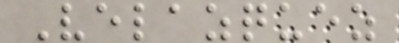Velazquez
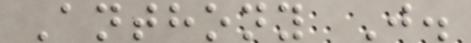Anthony J.
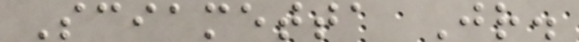Sciametta Jr.
